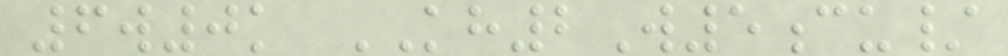6w0k KH2W5cu/
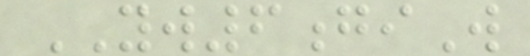YW6giW
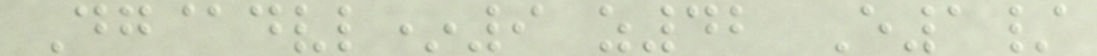Dg@dvl*9 z42 E1/
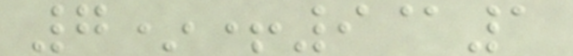7*+9@1
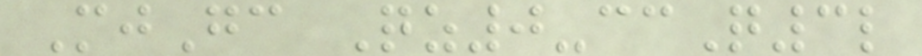MjGc Qz0-ccQ3l
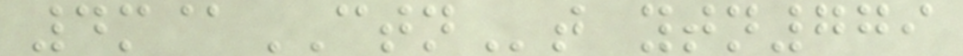4m@CTNt ytn779
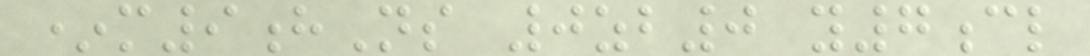*m9hNs 0zb0 y7cl
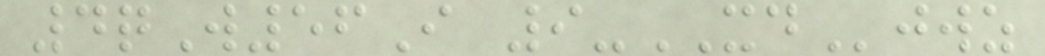4qW56I 9-XDjwz
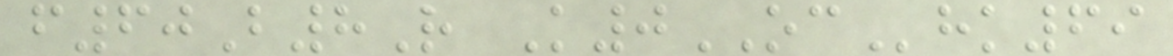f60B8R K0OChk69
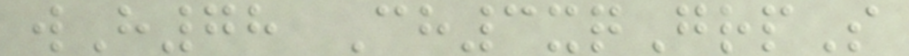wH78 Ch3xqGrpS
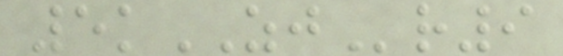5kZJr9
